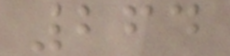264
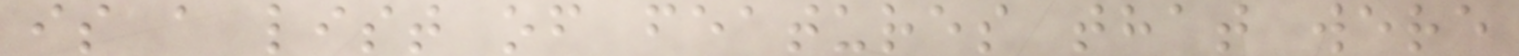is a list of features that were
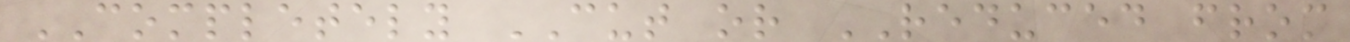COMPLETELY CUT or REDUCED from
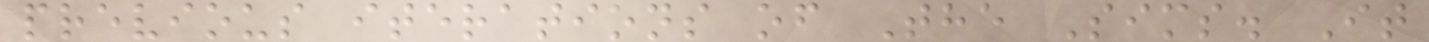previous iterations of The Sims. It
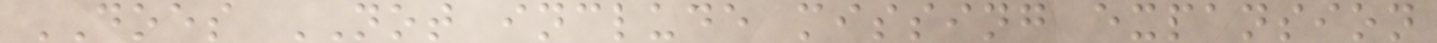DOES NOT include missing expansion
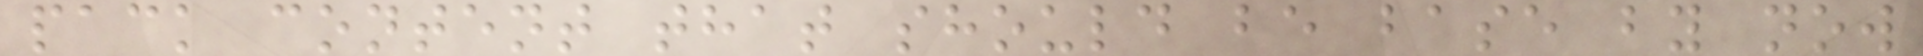pack content that should be base by now
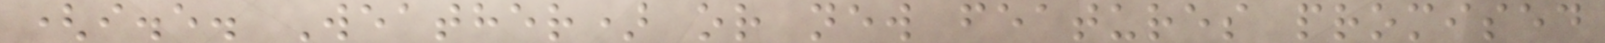(i.e. Weather) or new features promised
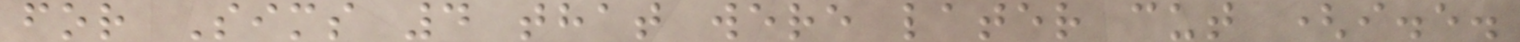for Sims 4 that were later cut (i.e.
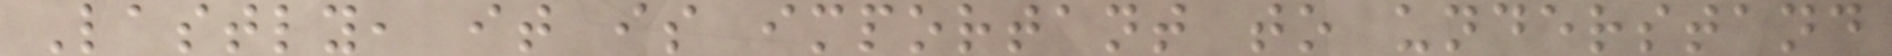Lastly, it is important to understand
